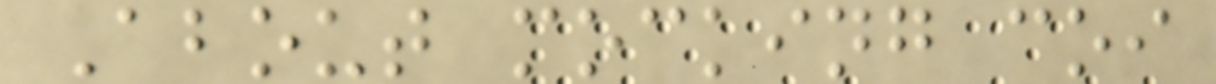About mocking coi
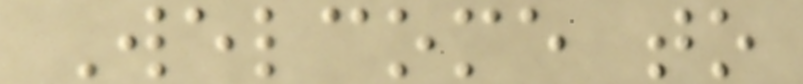Welcome to
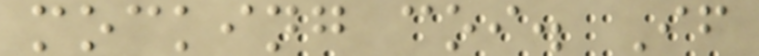mocking coi. If
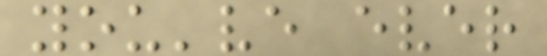you've ever
